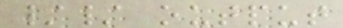// output
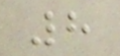8
